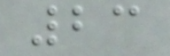23
